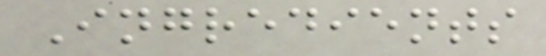Ingredients
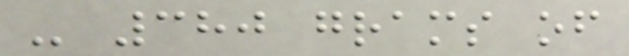- 380 grams of
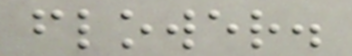flower.
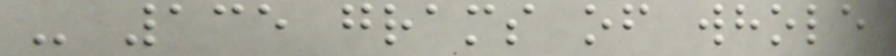- 135 grams of whole
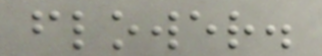flower.
